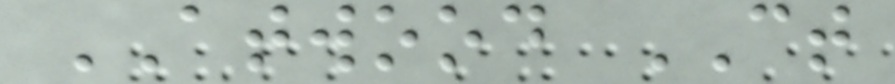ATWOOD CT
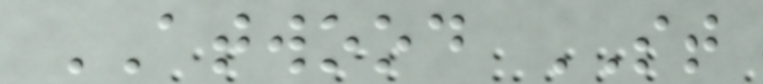ATWOOD ST
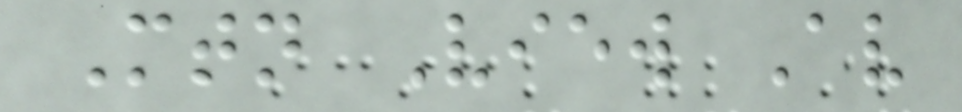Mtn View Av
